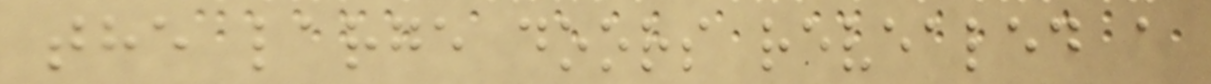the large doors revealed a
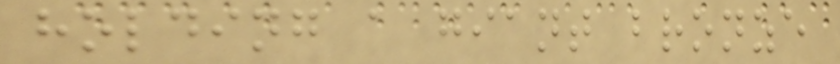holding a giant bronze
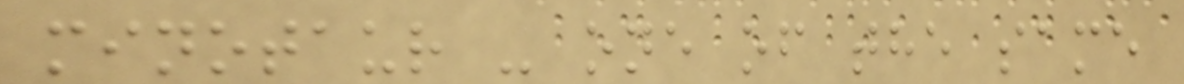minotaur - one of the same
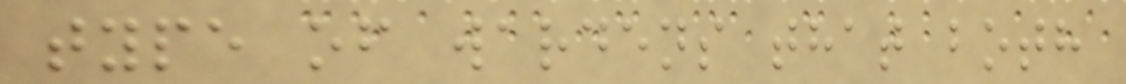type of wardens that both
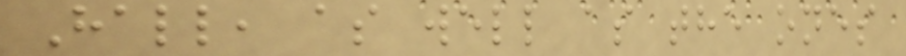Hall, as well as the ones
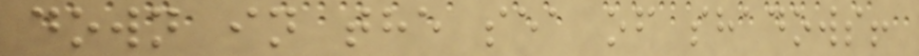down in the sea of shadows!
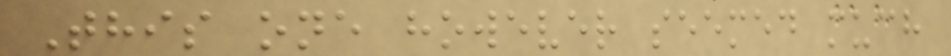This one however seemed much
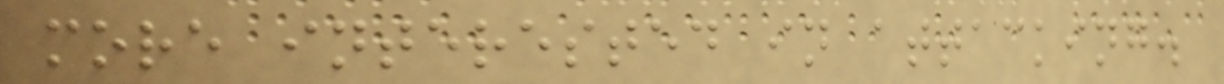more interested in attacking.
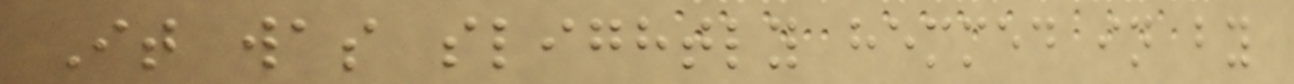It was slightly hemmed in by
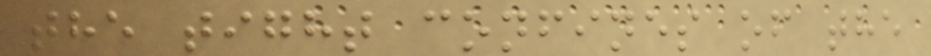the tight confines of the
